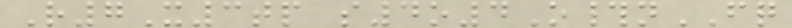R7X3tp s4o4O#nFQ
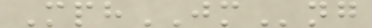MphJMng
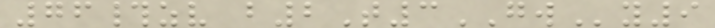76#zv b2T3GWy9
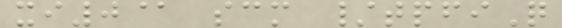xi0@ scm /tpfiQ
